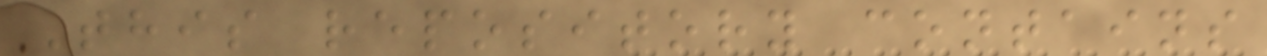This repository contains
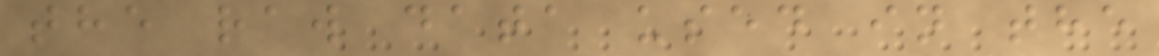the raw data used in the
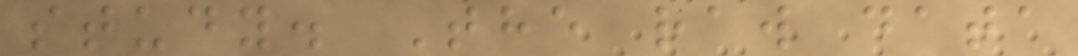study. The raw data
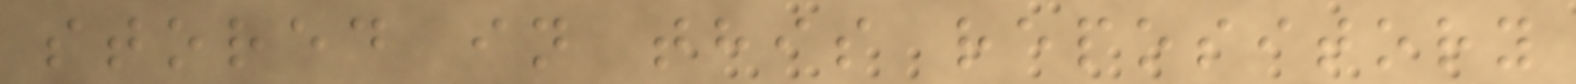stored in this repository
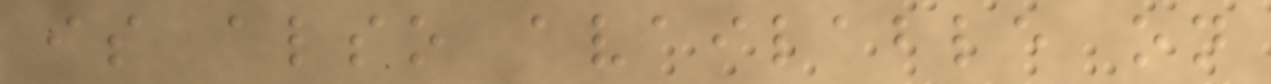is also available on
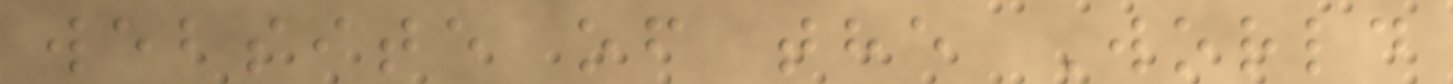website of the World
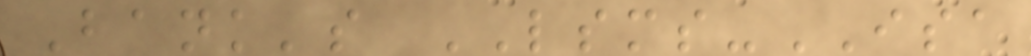Bank's LSMS-ISA
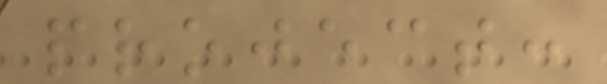project:
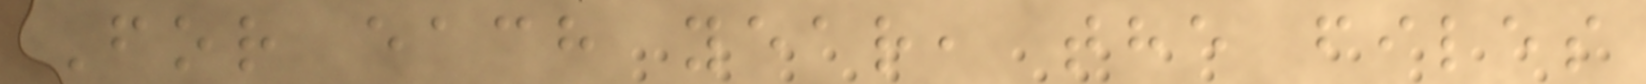For each year, the files
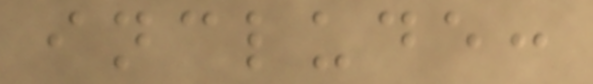include:
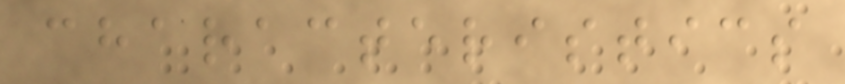characteristics
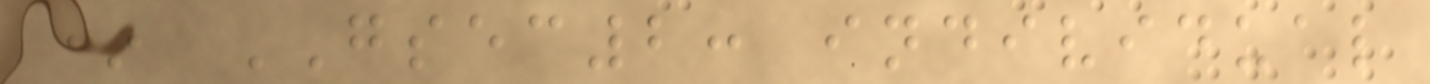* GSEC2: individual
